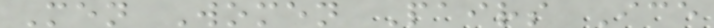Men Women Pairs Ice
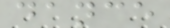dance
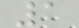1
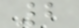2
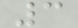3
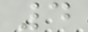4
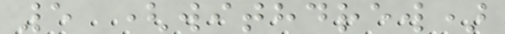5 (withdrew)
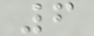6
